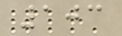103
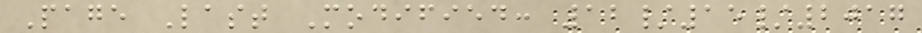Page Last Modified: 12/15/2017
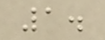1.
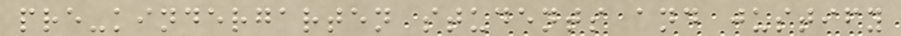pre-kindergarten students and justify
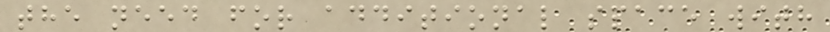the need for additional space with
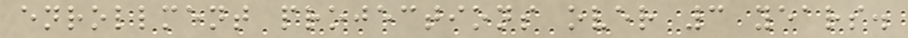enrollment projections over 3 years.
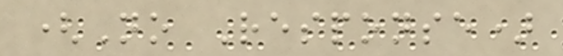(No Response)
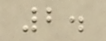2.
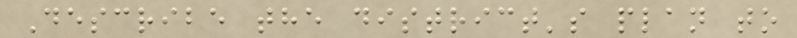Describe the district's plan to
